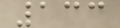133
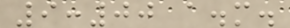9:00 a.m.
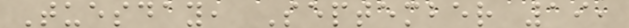Tuesday, September 19,
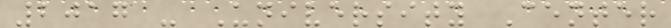2017 - University Center
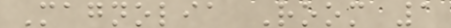Magnolia Room 1
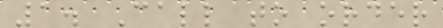1. Call to order
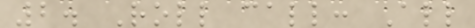2. Roll call: All
